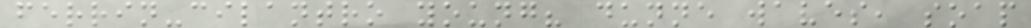ferrin-cilantro young? dunne waves, soap
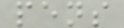pens
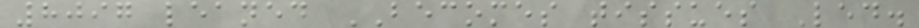8097 leaned BECOMES tissues Led.
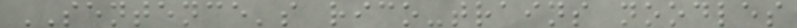SENTENCE's rico-trains noodles
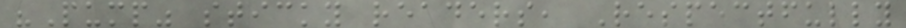"Pump" sticky readers, Respectfully
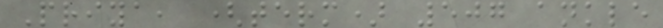Priya, (term) 507 ankle
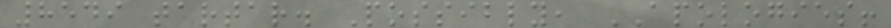8549 tartar. Possibly, APOLOGIES!
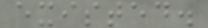existed.
